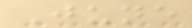June
